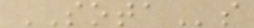SOTAs
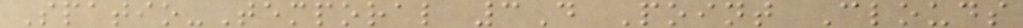Spatio-Temporal 3D Point Clouds
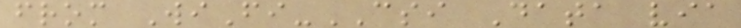from WiFi-CSI Data via
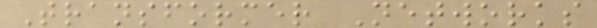Transformer Networks
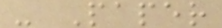- Paper
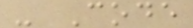- Code
